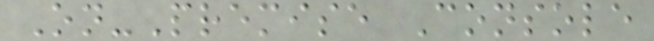On-Premise Console
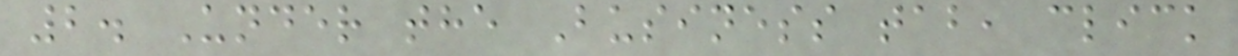2. Under the Business tab, click
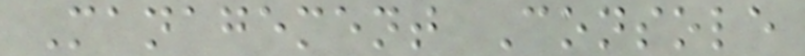Management Console
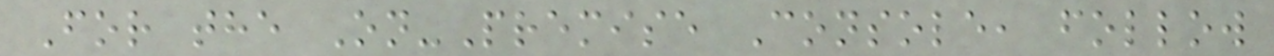For the On-Premise Console, follow
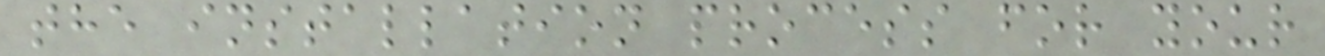the installation process for your
